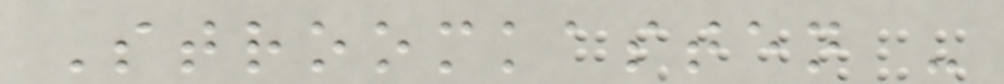Stroomkasten -
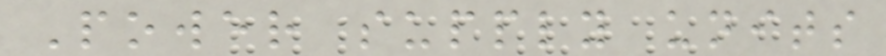Power supply units
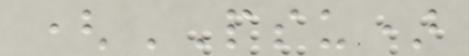(PSU)
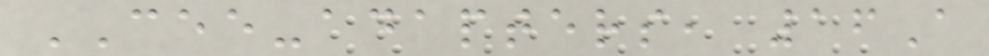CEE-adapters, 16A
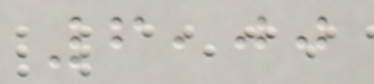6,00
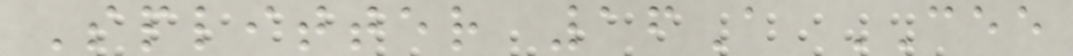Splitter 16A CEE
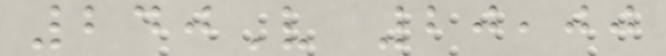240V 20,00
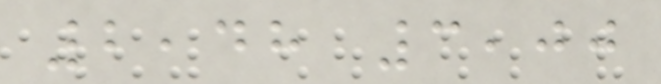2,48 3,00
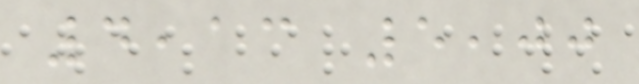4,13 5,00
